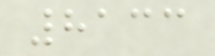8133
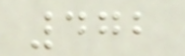472
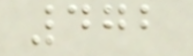472
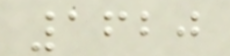1620
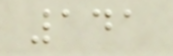141
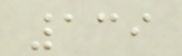139
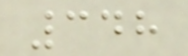348
